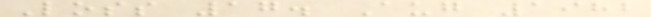Loss 17. Aug 1982
